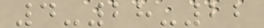4-28-22
